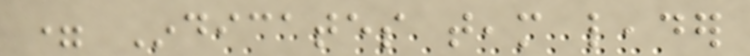= Indicates team leader
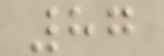87
